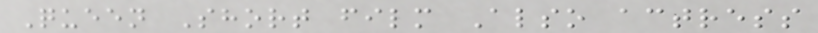Queen Short film Also actress
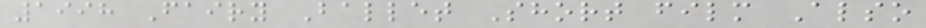1998 Fairy Ballet Short film Also
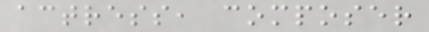actress, composer
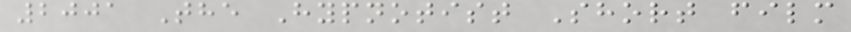2001 The Hypnotist Short film
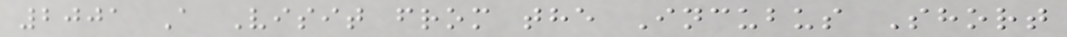2001 A Visit from the Incubus Short
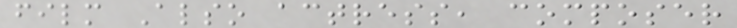film Also actress, composer
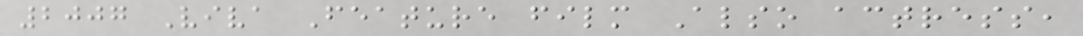2007 Viva Feature film Also actress,
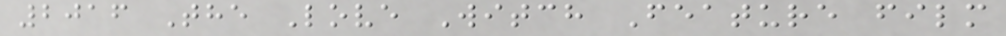2016 The Love Witch Feature film
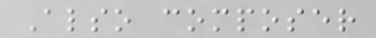Also composer
